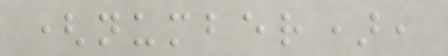(number),
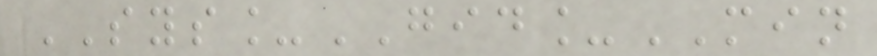SYS_GID_MIN
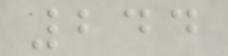244
